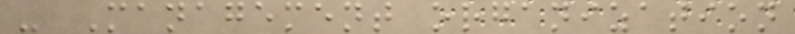- Management organization
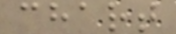chart
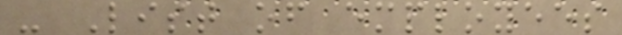- List of employees
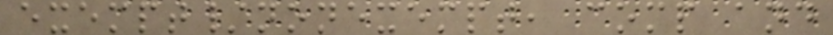exempt/nonexempt, comp and
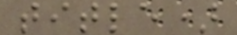title)
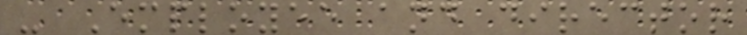- Employee and director
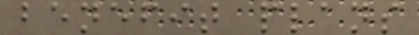benefit plans
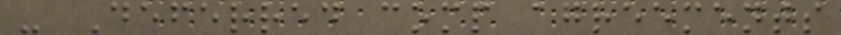- Deferred comp agreements
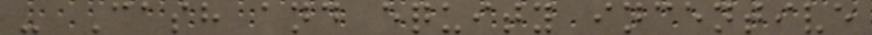- Cash and equity incentive
